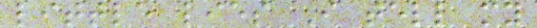little lies I tell my
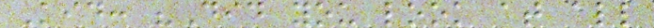Kid: "Did you look at all
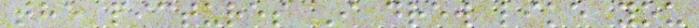the pictures I drew like you
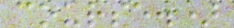course.)
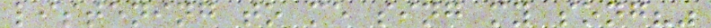listening to me sing my song?"
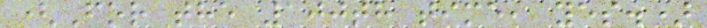(For the 100th time, yes.)
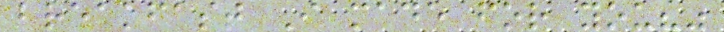breakfast I made for you?"
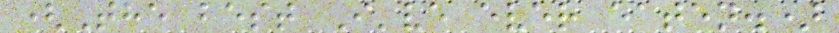(The best I've ever eaten.)
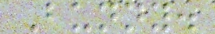Bunny.
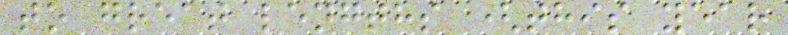to great lengths (this year
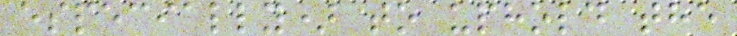especially) to uphold the
